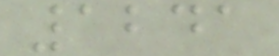1241
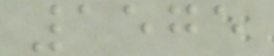1575
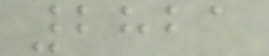2821
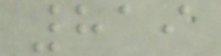819
